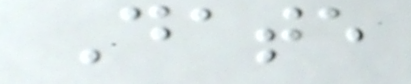Date
